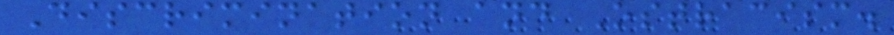Discrimination and Ostracism.
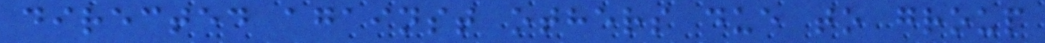directed against others due to group
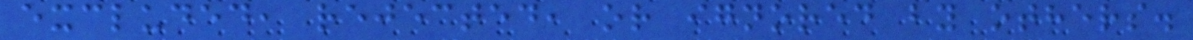excluded, rejected, or ignored by others.
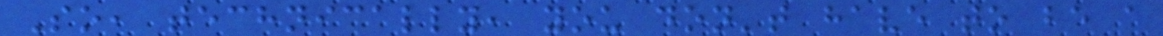So, technically, you don't have to be a
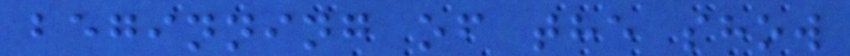beginning of the show
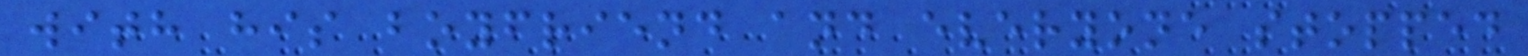with his boyfriend and everyone stopped
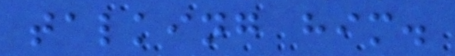talking him.
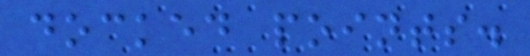docked points.
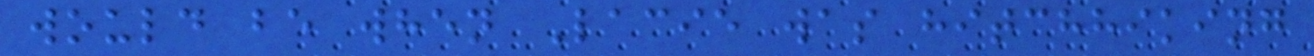would be when Lacie was hitchhiking
